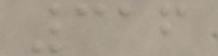316
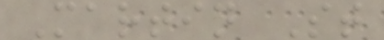Martin St
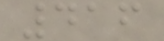416
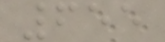655
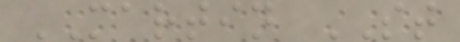MARTIN ST
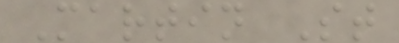Martin St
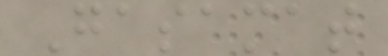Gasamat
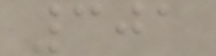301
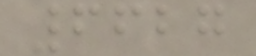6627
